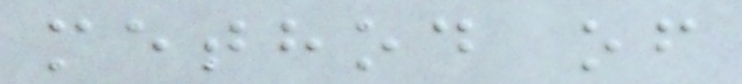method of
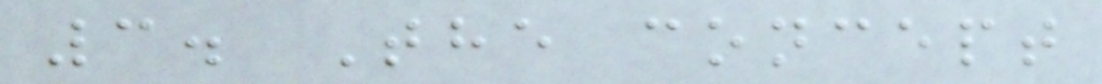3. The concept
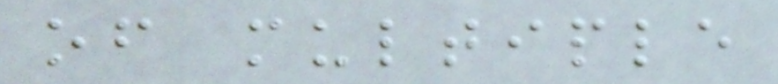of multiple
